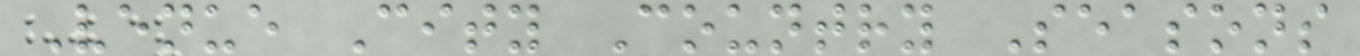Venue City Country Seasons
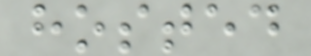hosted
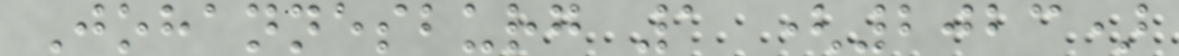Johannesburg 1 (2023)
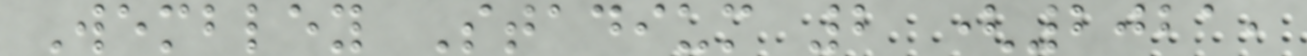Wembley Stadium 2 (2021,
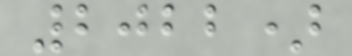2022)
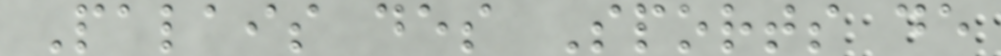Palais des Sports de
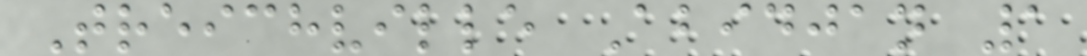Treichville Abidjan 1
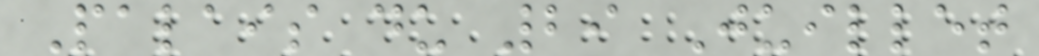Palais du 29 Juillet
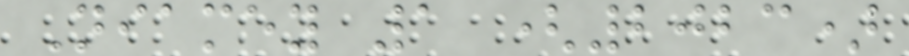Niamey 1 (2023)
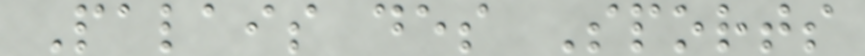Palais des Sports
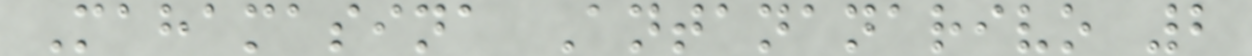Mahamasina Antananarivo 2
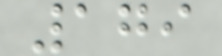179
